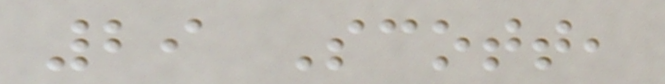29 Scott,
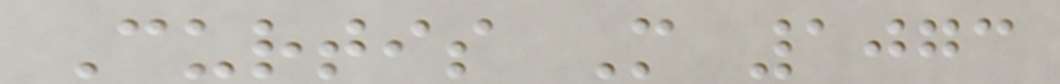Curtis M 1073
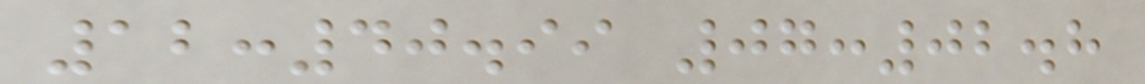12:40.99 07:02.8
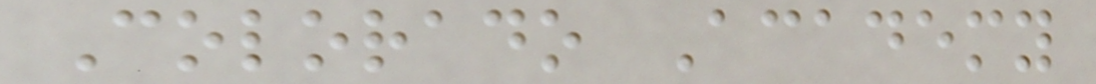Colorado Academy
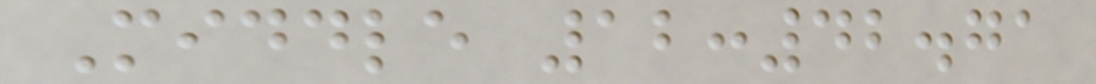Middle 12:42.71
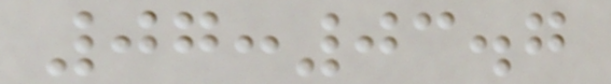07:03.7
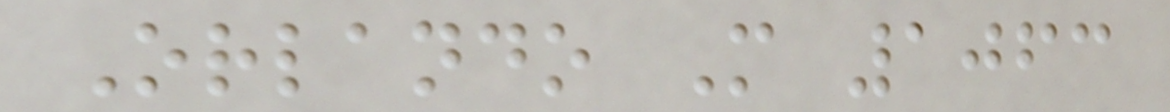Orlando M 1063
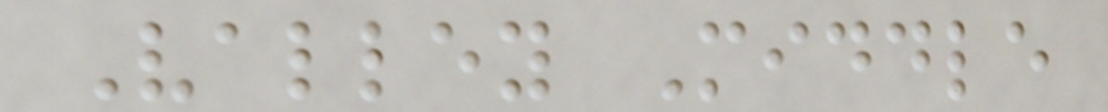Valley Middle
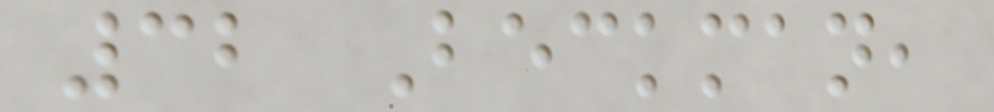32 Beckman,
